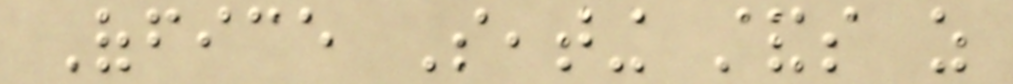Office Seating stands as
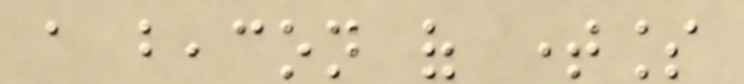a beacon of timeless
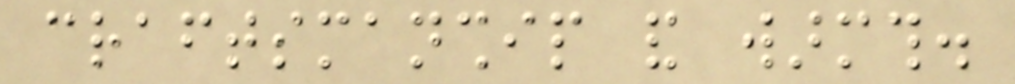craftsmanship and warmth.
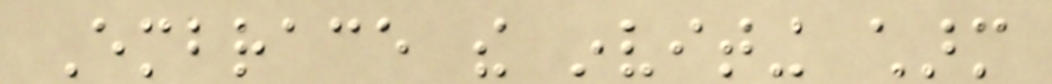Embrace the inviting charm
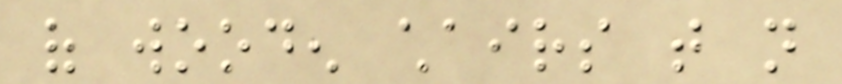of wooden chairs that not
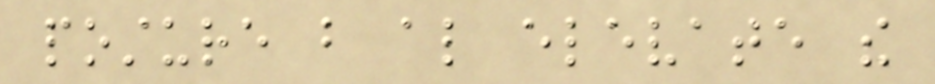posture but also elevate the
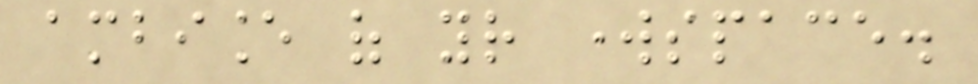ambiance of your workspace.
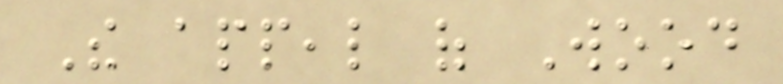The appeal of Wood
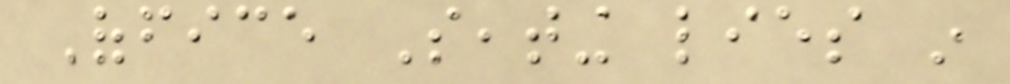Office Seating lies in
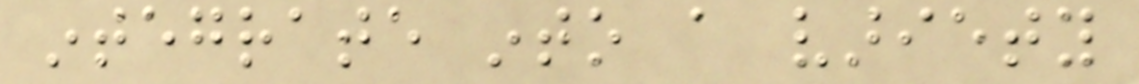integrate into a variety
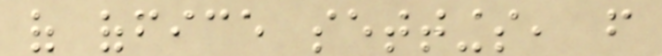of office settings, from
